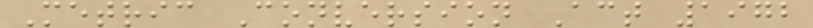Metric Conversion Act 1972
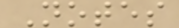Notes
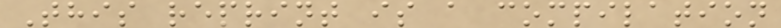This reprint is a compilation
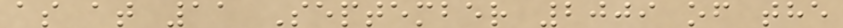as at 11 September 2009 of the
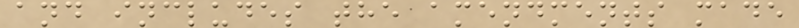and includes the amendments made
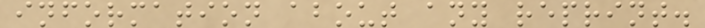information about any reprint.
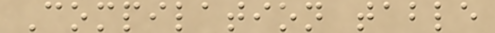Compilation table
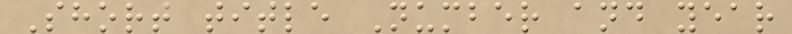Short title Number and year
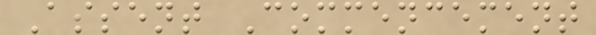Assent Commencement
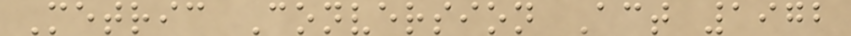Metric Conversion Act 1972
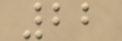22
